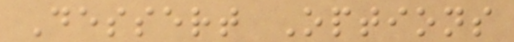Dessert Options
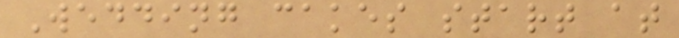Wedding cakes start at
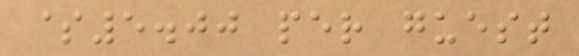$5.00 per guest
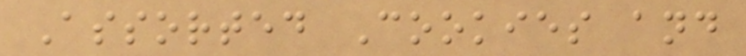Assorted Cookies and
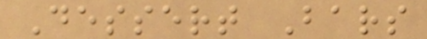Dessert Bars
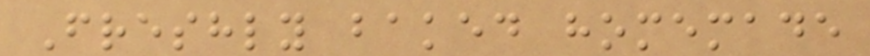Freshly baked homemade
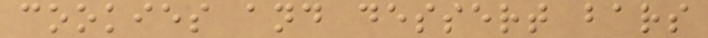cookies and dessert bars
